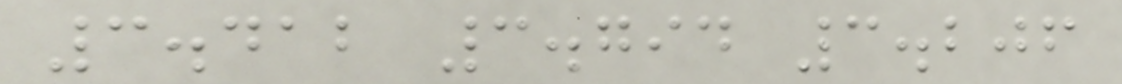3.412 3.794 3.206
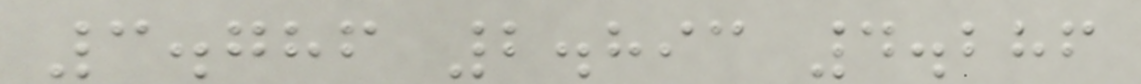3.786 2.893 4.286
